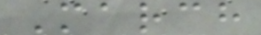March
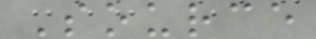Source
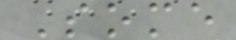Some
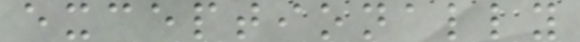exceptionally
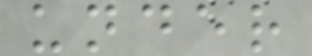under
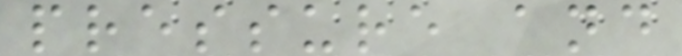pressure and
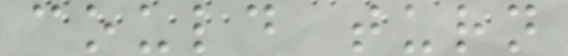could turn
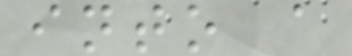into a
